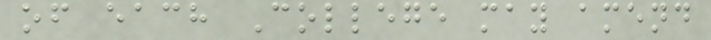of each College may amend
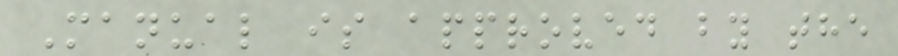Manual is approved by the
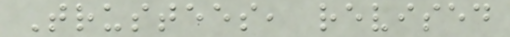Trustees, revised
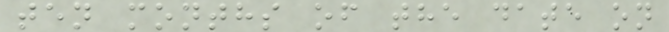ten months of the date on
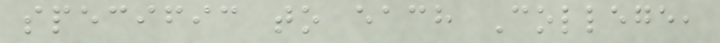specific to each College,
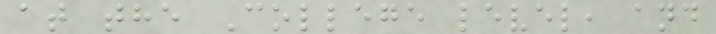at the College level, and
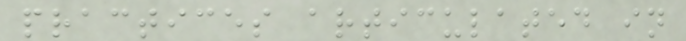practices articulated in
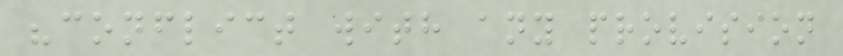"conflict with any provision
